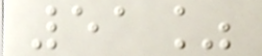51%
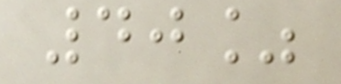40%
